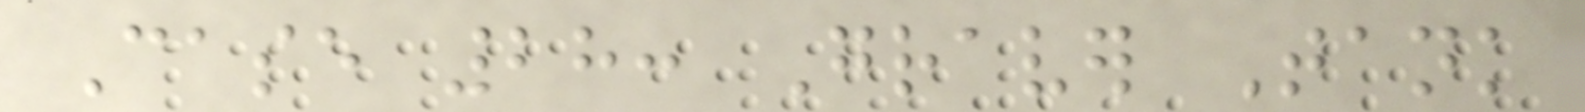Case 28: Graver Tank
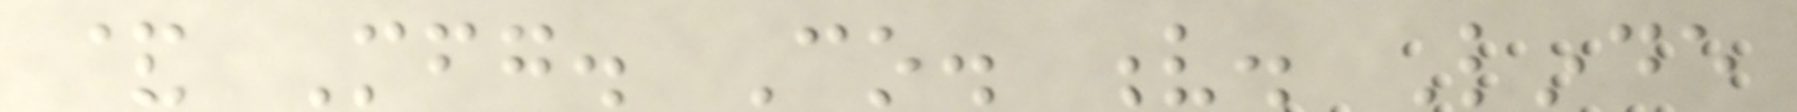& Mfg. Co. v. Linde
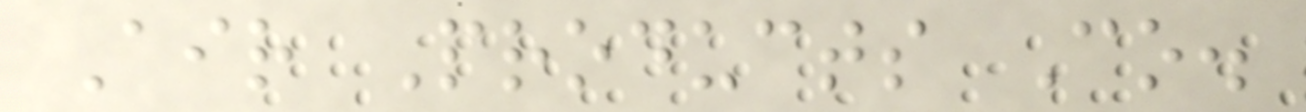Air Products Co.
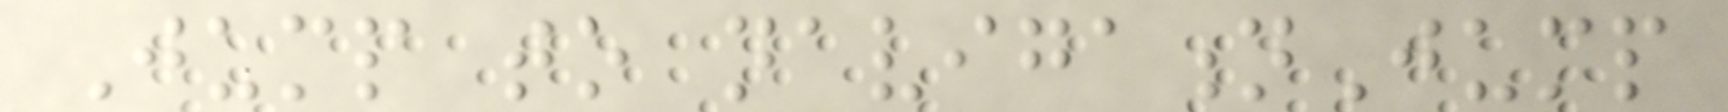Jump to navigationJump
